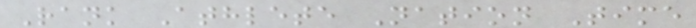Rank Athlete Nation Time
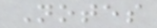Notes
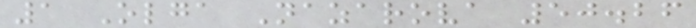1 Olga Nazarova 50.26
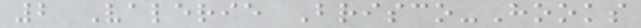2 Valerie Brisco-Hooks
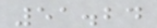51.24
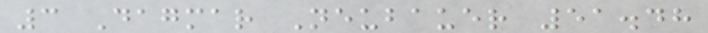3 Dagmar Neubauer 51.48
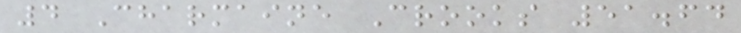4 Charmaine Crooks 51.64
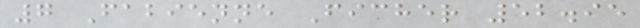7 Fabienne Ficher 52.95
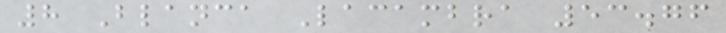8 Blanca Lacambra 53.76
